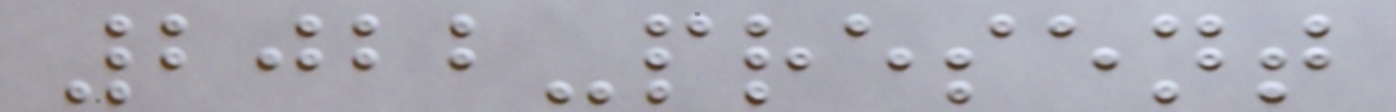2022-present
